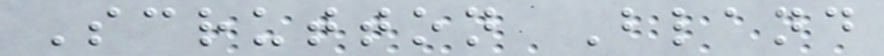Scrutton Bland
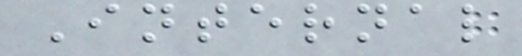Internal
